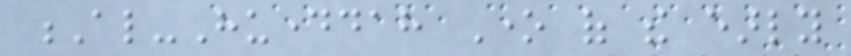Al-Hudaydah One of the early
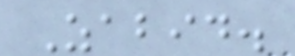Zabid.
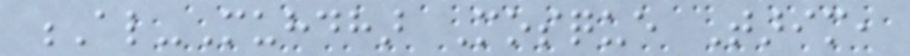Al-Muhdhar Mosque Tarim,
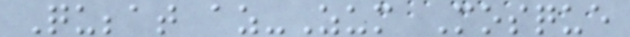Qubbat az-Zum Mosque
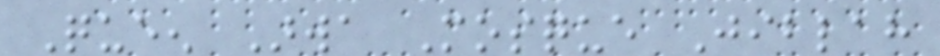Queen Arwa Mosque Jiblah
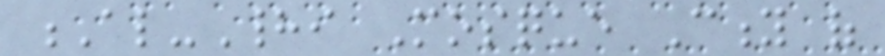Al-Hadi Mosque City of
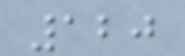120
